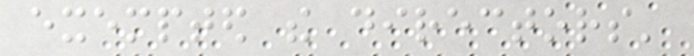exempted the directors'
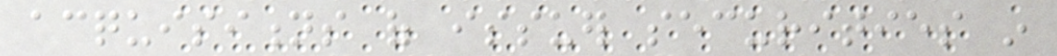acquisitions of issuer securities in
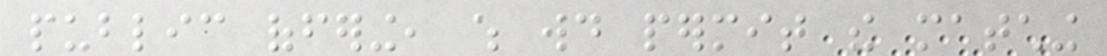public offering, which would permit the matching
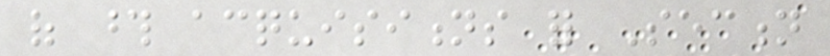of those acquisitions for Section
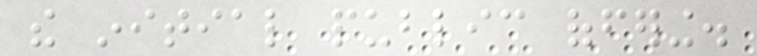the initial public offering.
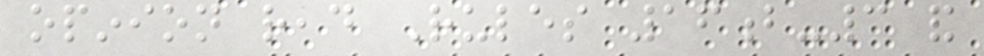opinion read Rules 16b-3 and
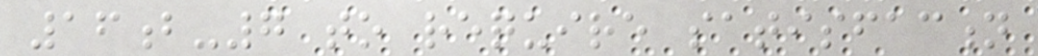16b-7 to require satisfaction
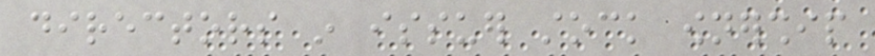directors in issuer stock ownership
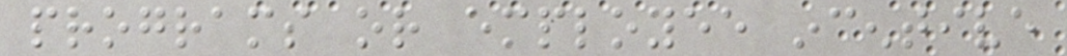programs or employee incentive
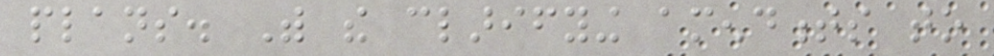plans. With the clarifying amendments to
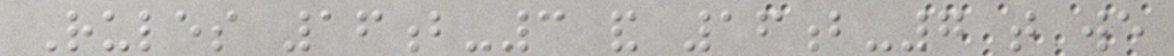Rules 16b-3 and 16b-7 that we
